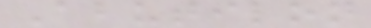Abutilon
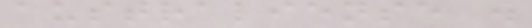australiense .
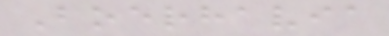Boerhavia
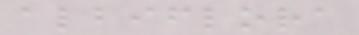albiflora
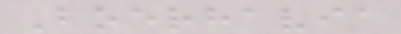Boerhavia
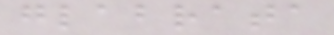glabrata
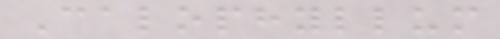Calophyllum
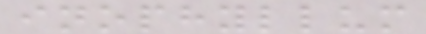inophyllum
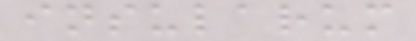insularum
